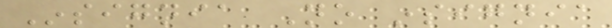Insignia No insignia
